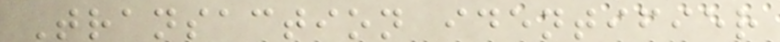Transaction identifier
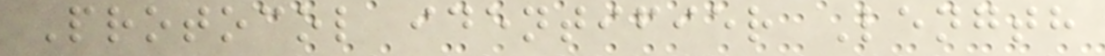Protocol identifier Length
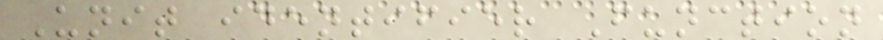Unit identifier Function
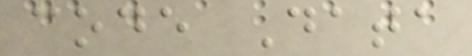code Data
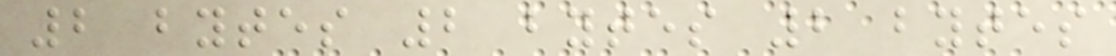2 bytes 2 bytes 2 bytes
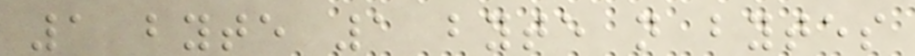1 byte 1 byte n bytes
